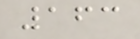163
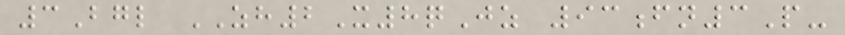3Bgl ZH2X8qJz 93fn3P-
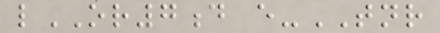lOR7d e-TNR
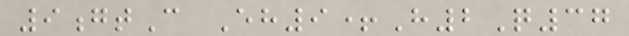9gtC Eh9+H2Q37
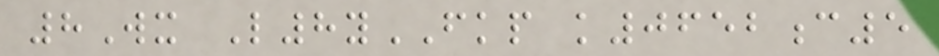8Wx L8yFKP k0652c5
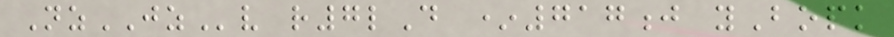NzJZv r7lD *717j yBopk
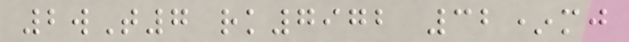2wT7 rk7972 32*mj
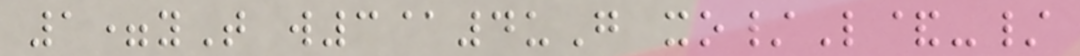1=yT w3@4uG xo/L&-/
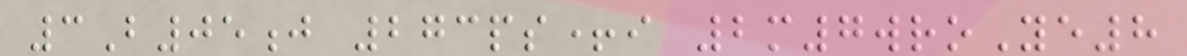3B05j 273ps+i 2m7wroYe8
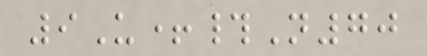9U+#N70
